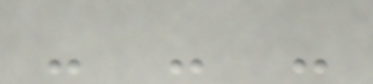- - -
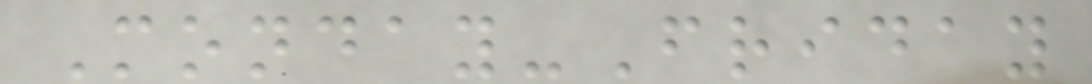Monday-Friday
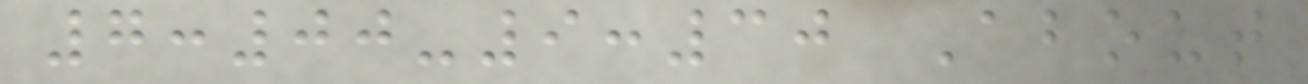7:00-9:30 About
